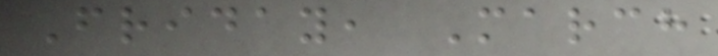Friday, March
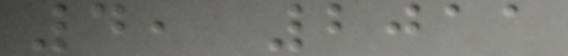4, 2011
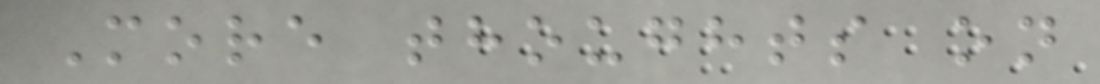More thoughts on
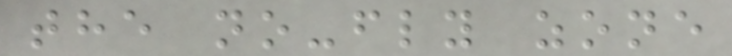the no-fly zone
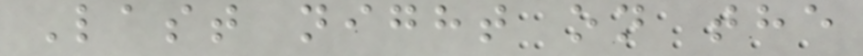Last night on the
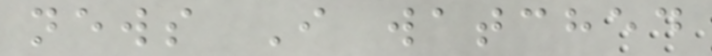news I watched
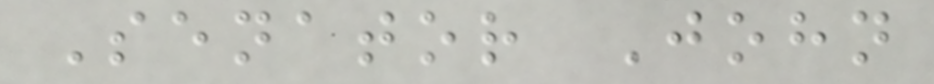Senator John
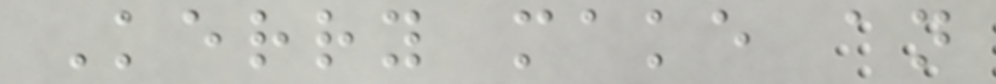Kerry make an
